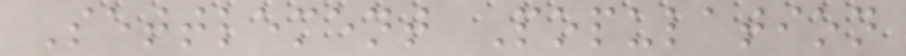Settlement Population
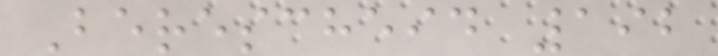Berescheid 192
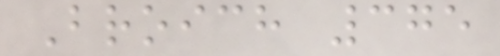Broich 375
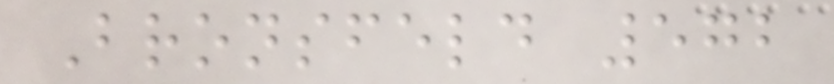Bronsfeld 572
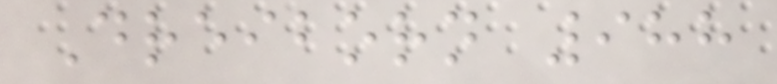Dreiborn 988
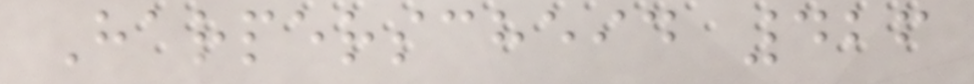Harperscheid 426
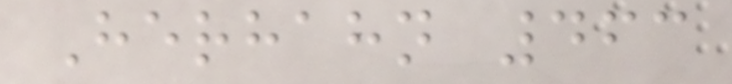Herhahn 463
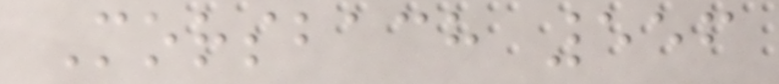Morsbach 556
